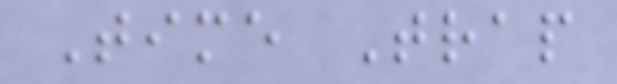Time Trap
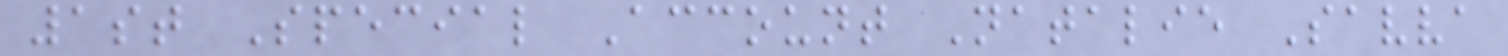1st Special Account Natalie Savva
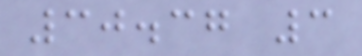30.37 3
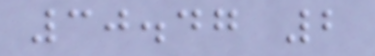30.47 2
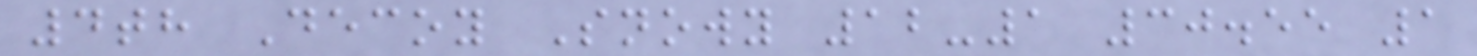4th Decoy Snowy 12-1 30.55 1
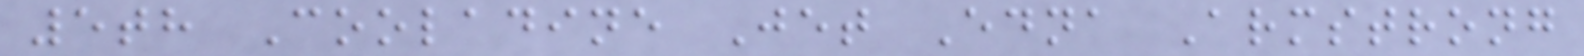5th Cooladine Jet Edna Armstrong
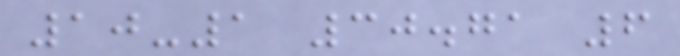10-1 30.71 6
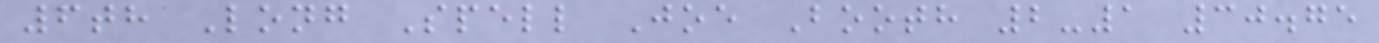6th Long Spell Joe Booth 2-1 30.75
